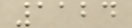1124
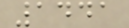1441
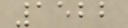1522
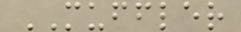MUFFLER
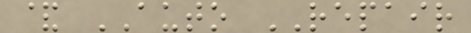& AUTO REPAIR
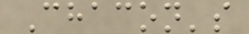Chacon's
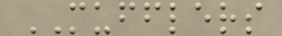MUFFLERS
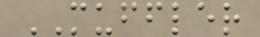MUFFLER
